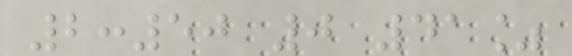2:50 0 41%
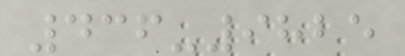436-9825
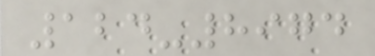124-8974
